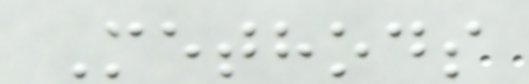Methods
